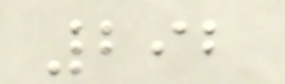292
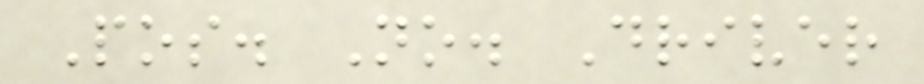Pos. No. Driver
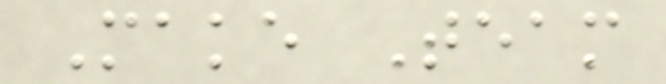Make Team
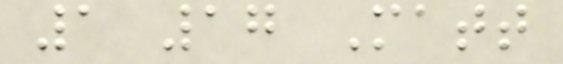1 17 Matt
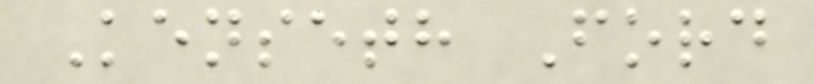Kenseth Ford
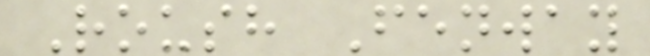Roush Fenway
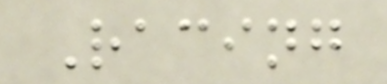Racing
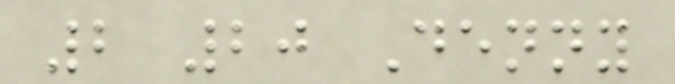2 20 Denny
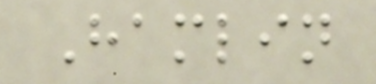Hamlin
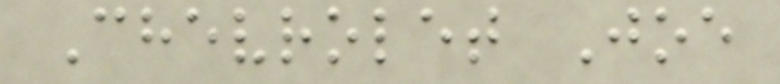Chevrolet Joe
